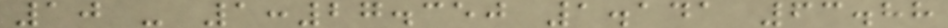10 - 1:27.350 1.141 63.88
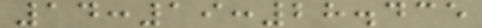14:19:28.435
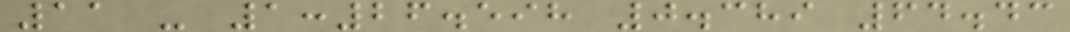11 - 1:26.598 0.389 64.43
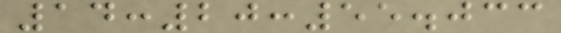14:20:55.033
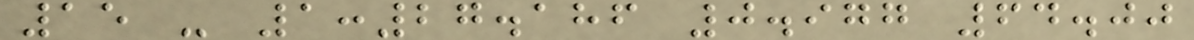15 - 1:27.186 0.977 64.00
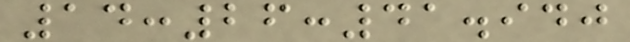14:26:41.940
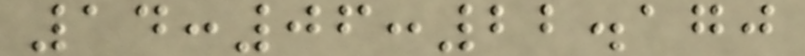14:06:22.170
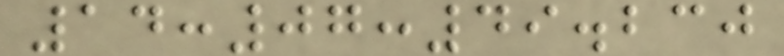14:07:49.230
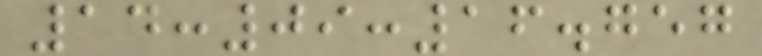14:09:16.757
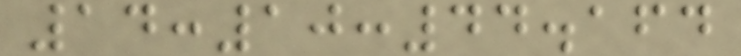14:10:44.164
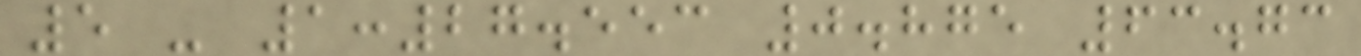5 - 1:27.553 0.875 63.73
